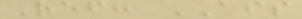Ref: AIS
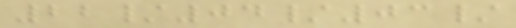22/04/03/
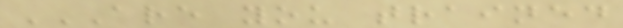ARE YOU TRAINED
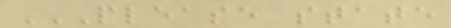PLEASE STATE
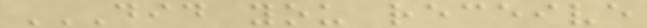DID YOU RECEIVE
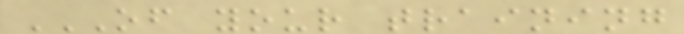OF YOUR TRAINING
